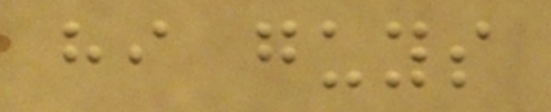hi guys
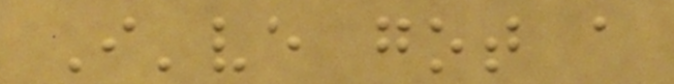I've got a
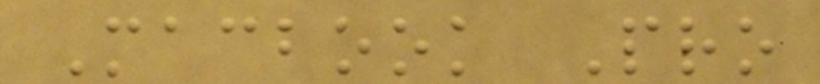Macbook Pro
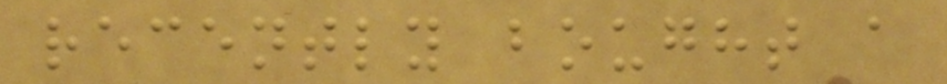recently bought a
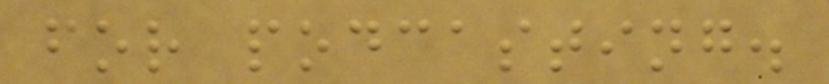for podcasting.
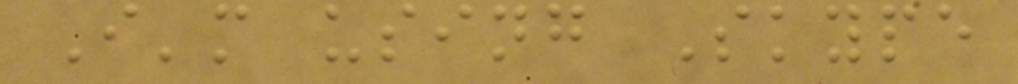I'm using Skype
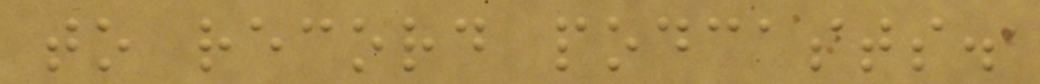to record podcasts.
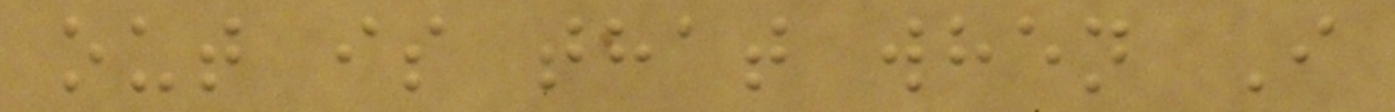out is that when I
